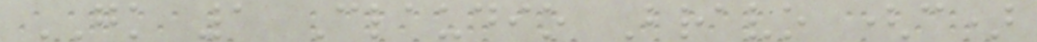GK 1 Claudio Bravo (c)
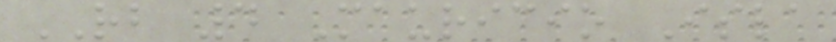RB 4 Mauricio Isla
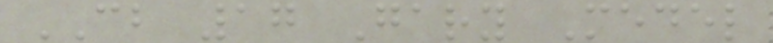CB 17 Gary Medel
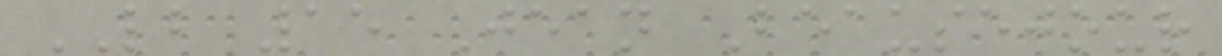LB 15 Jean Beausejour
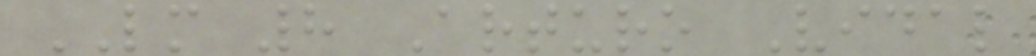LM 8 Arturo Vidal
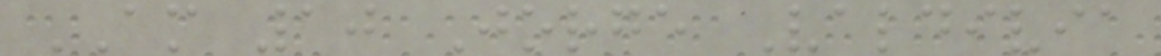AM 10 Jorge Valdivia
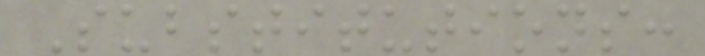Substitutions:
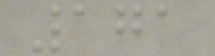171
